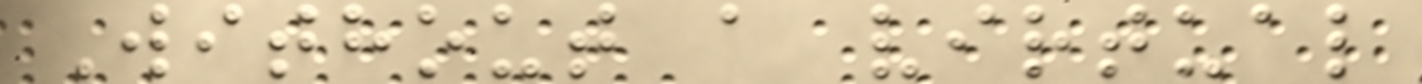Without a virtual
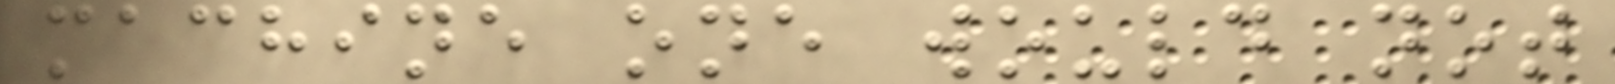machine one would not
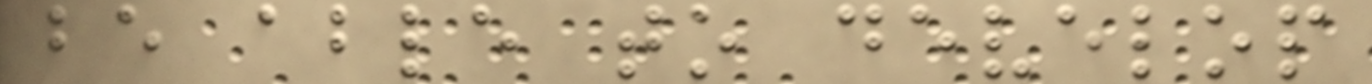be able to develop
